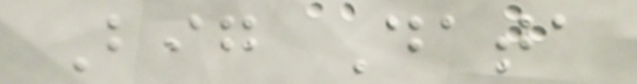Big Data
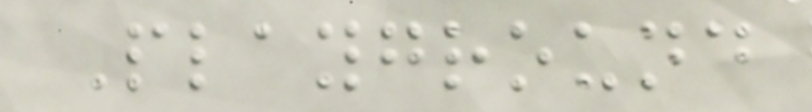Playground
